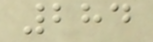284
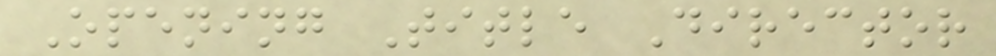Opening Title Director
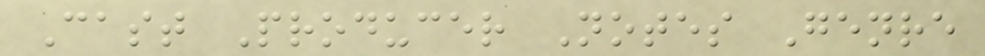Cast Producer Notes Genre
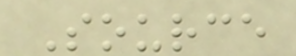Source
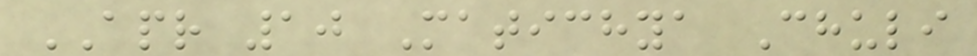APR 10 Matichya Chuli
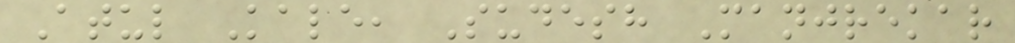Atul Kale, Sudesh Manjrekar
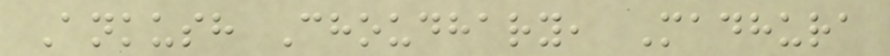Ankush Choudhary, Madhura
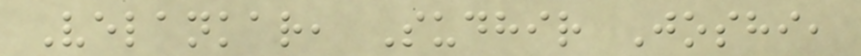Velankar, Sudhir Joshi,
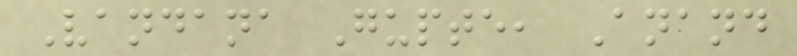Vandana Gupte, Anand
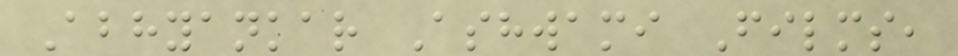Abhyankar Ashwami Films,
